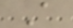A
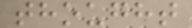thought
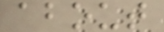about
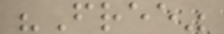"Free"
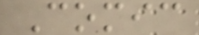Comic
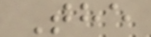The
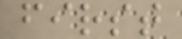first
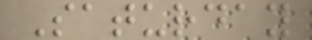Saturday
